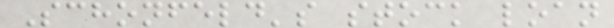Schonfeld's stock loan
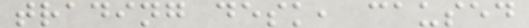trading desk, caused
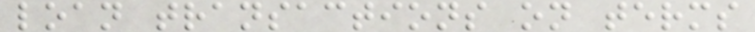loan transactions on terms
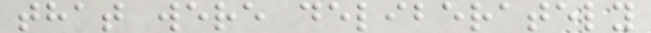that were deliberately
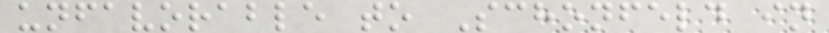unfavorable to Schonfeld in
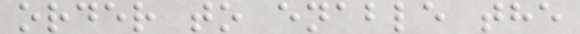order to enable the
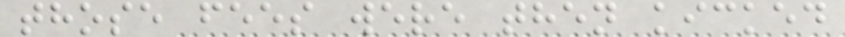those fees were then kicked
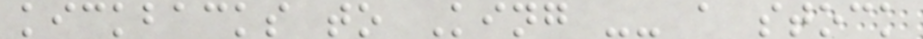kickbacks to King -- a stock
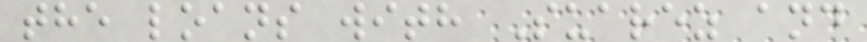the loans with Suarez and
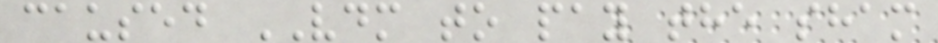caused VDM to pay the sham
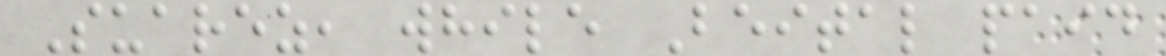Suarez, while Beital paid
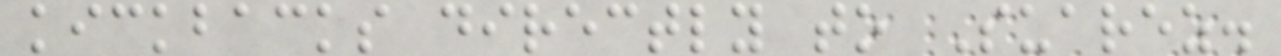kickbacks directly to Suarez.
